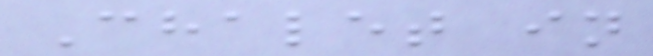Chalet in
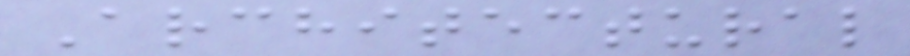Architectural
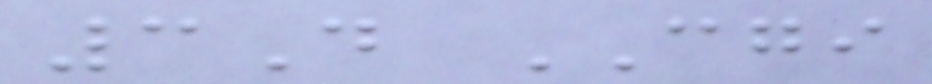3D CGI
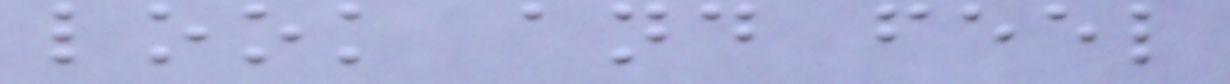look and feel
